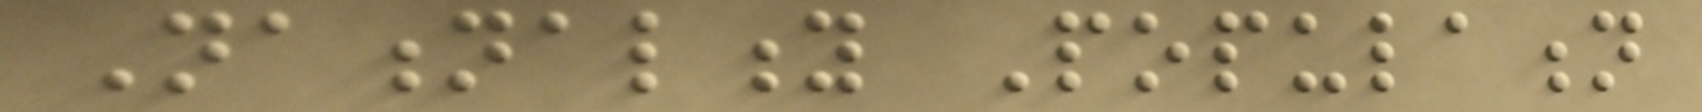Nationality Population
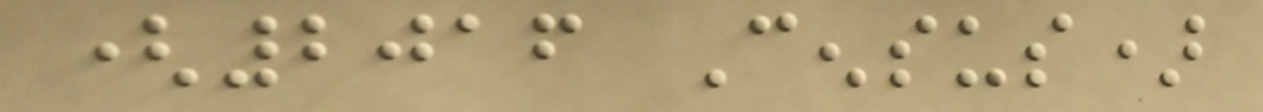(2016 Census)
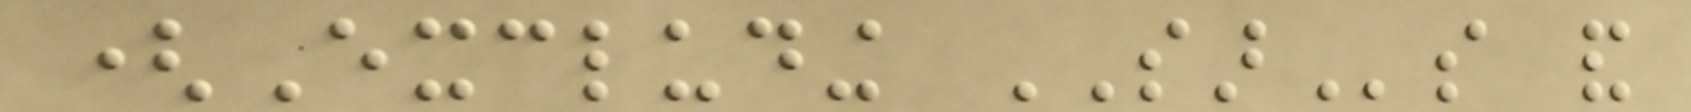(Excluding SARs and
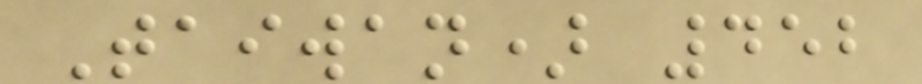Taiwan) 452
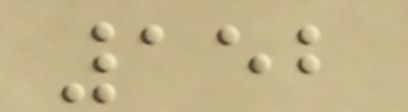152
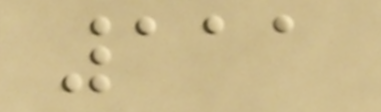111
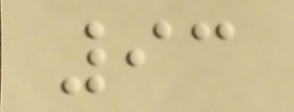93
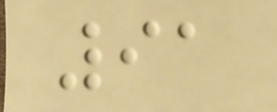91
